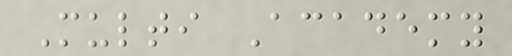Multi Academy
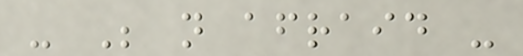- Be not afraid -
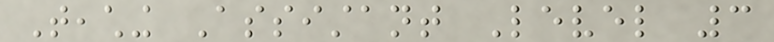Teaching Assistant Level 3
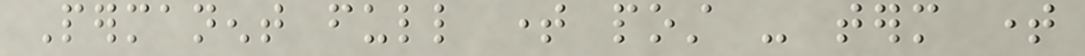Permanent full time post - term time
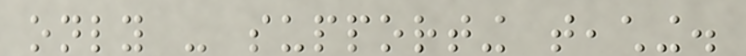only - supporting teaching.
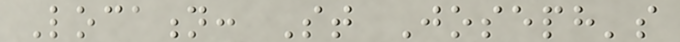Location: St Joseph's
